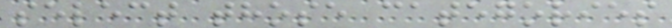select those categories
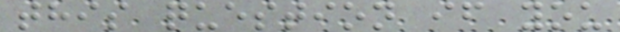this question if you
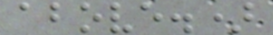above.)
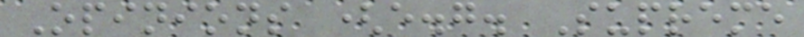Opinions (e.g. Supreme
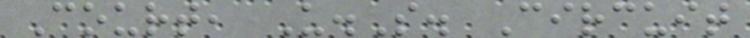Court, U.S. Circuit
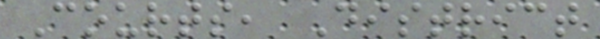Courts, District
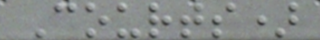Courts)
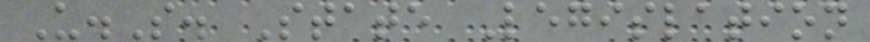U.S. State Legislation
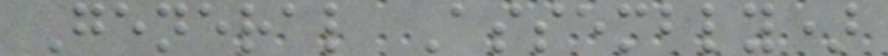General Assembly)
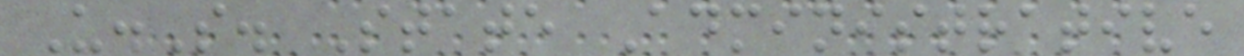U.S. State Administrative
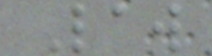Law
